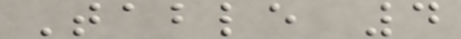Table 4
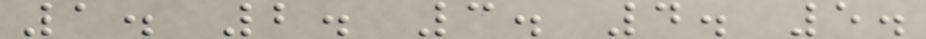1. 2. 3. 4. 5.
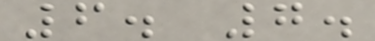6. 7.
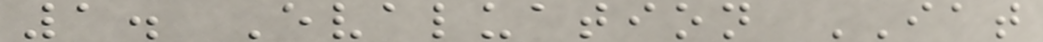1. Evaluation IAT
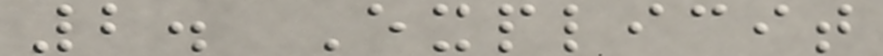2. Explicit
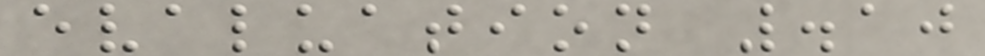evaluation .10
